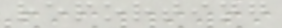reporting
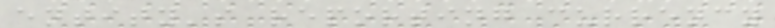entity's reporting currency
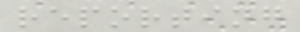reporting
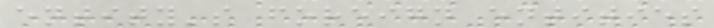entity's foreign entities
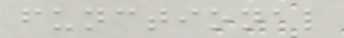functional
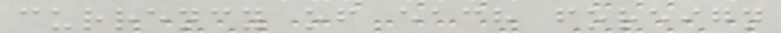currency of each foreign
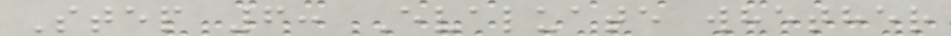Step 6: Evaluate whether
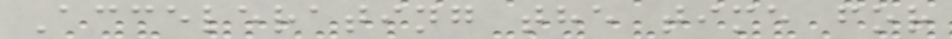Accelerating the time for
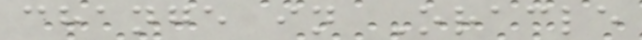change in Oracle
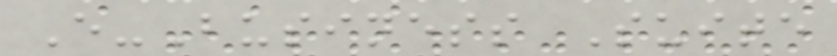E-Business Suite
